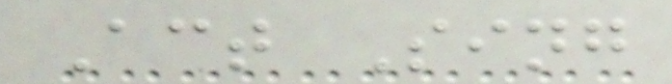Act Sing
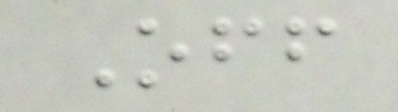Off
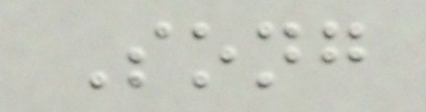Song
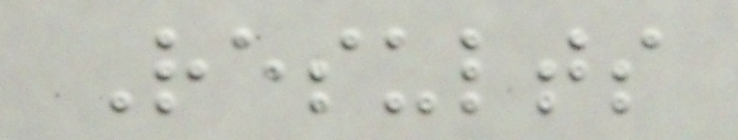Results
